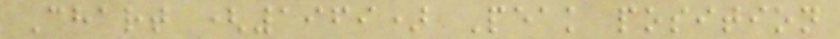Chart (1969) Peak position
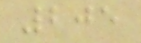205
